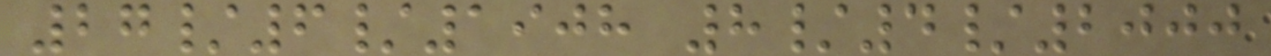27/6/1908 8/4/2000
